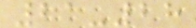21-28
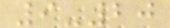9-20
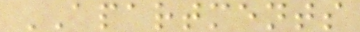APARTMENTS
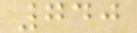740
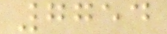7754
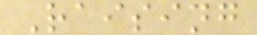Raising
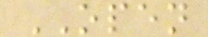OPEN
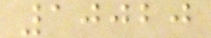10020
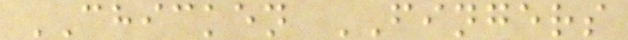CHICKEN FINGERS
